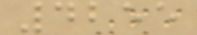4255
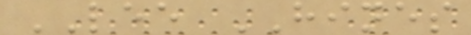LEE HINES
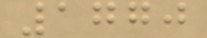1770
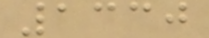1330
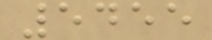5455
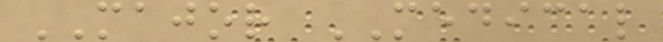MAJOR MEDICAL
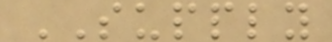SUPPLY
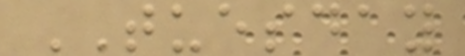TUESDAY
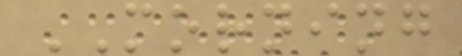MORNING
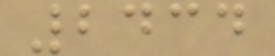2434
